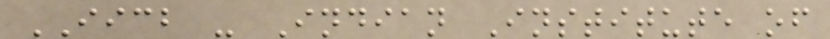IICB - Indian Institute of
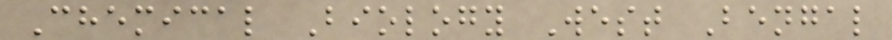Chemical Biology West Bengal
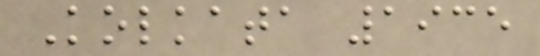Kolkata 1935
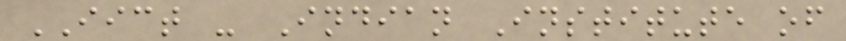IICT - Indian Institute of
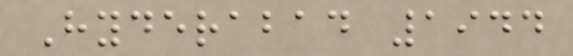Hyderabad 1944
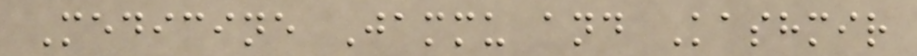Medicine Jammu and Kashmir
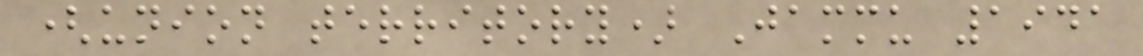(union territory) Jammu 1941
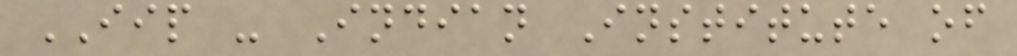IIP - Indian Institute of
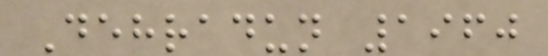Dehradun 1960
